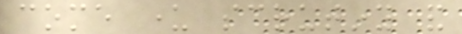come under scrutiny and
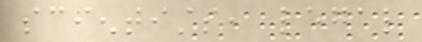scientists, legal
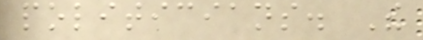politicians. The
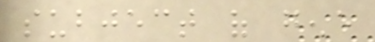subject of gene
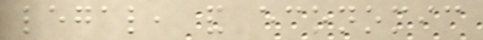legal, and economic
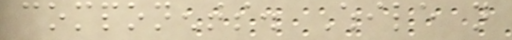components. While not
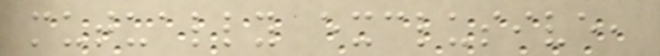mutually exclusive,
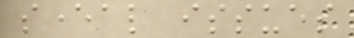several issues
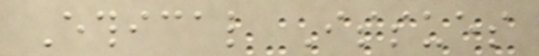Ethical Issues
